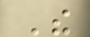The
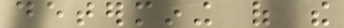determining of the
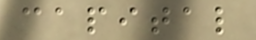capital
